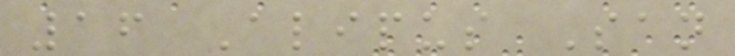16 Alipus San
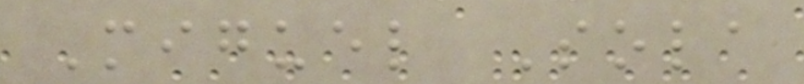Miguel Sola
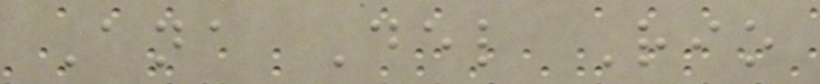Ana Del Rio
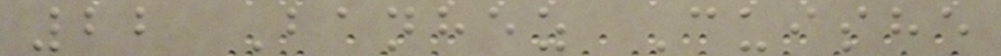22 Banhez Cuishe
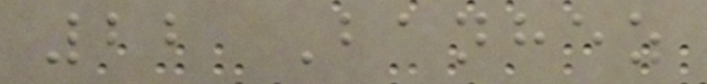22 Banhez
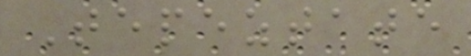Tepeztate
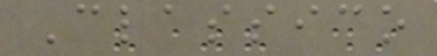Classico
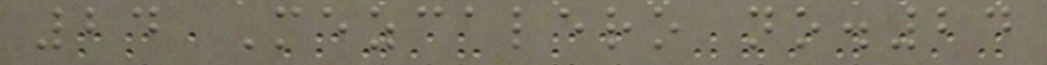24 Mezcalero no.24
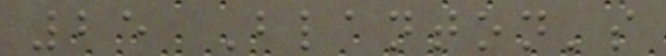25 Blanton's
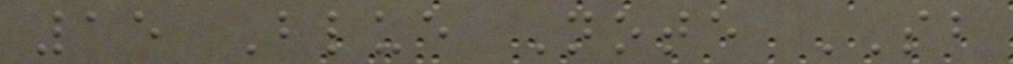15 Blue Note SB
